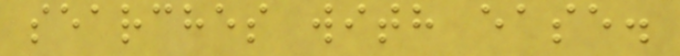searches with ease.
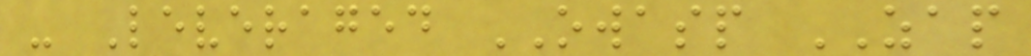- Leveraged OWASP ZAP
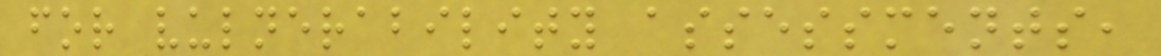for vulnerability assessments,
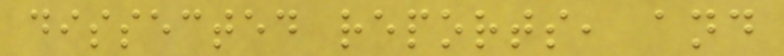dissected reports, and
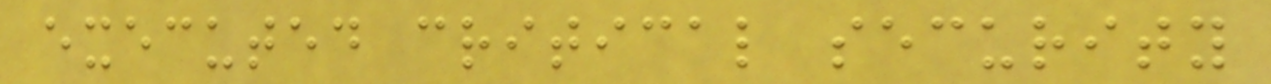executed critical security
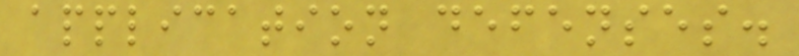application defenses.
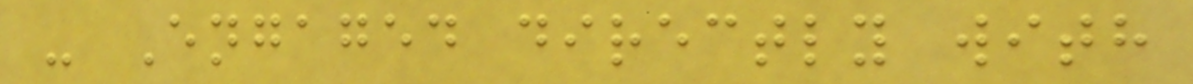- Engaged directly with
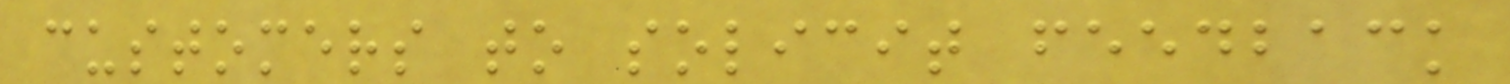customers to solicit feedback
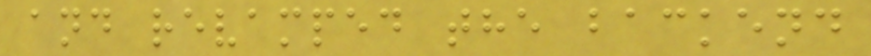and revamped the backend
